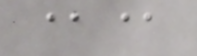@@
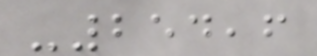-254,6
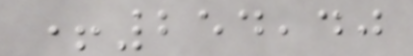+254,40
